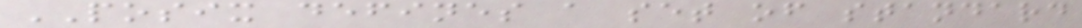POSIX defines a set of standard
